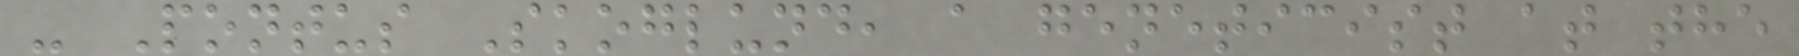- Pontus Skoglund, a geneticist at the
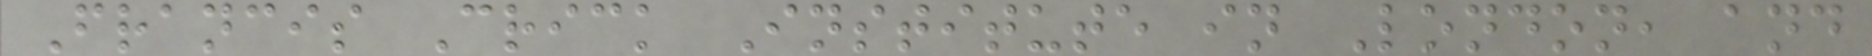Francis Crick Institute in London, and
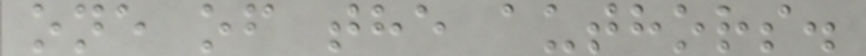one of the authors.
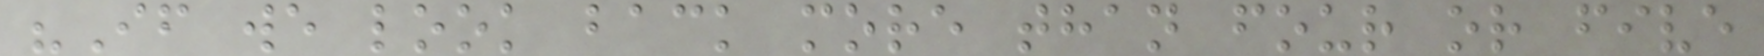"If we look back more than four or five
